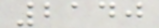2140
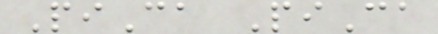PiCa PiCa
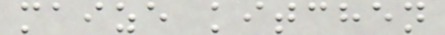maize kitchen
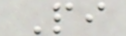Pi
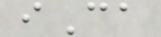iCa
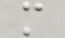m
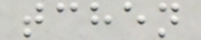tchen
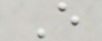E
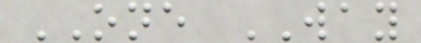ONE WAY
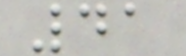41
